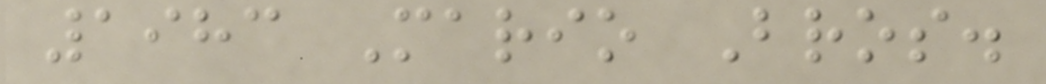1983 Mario Bros.
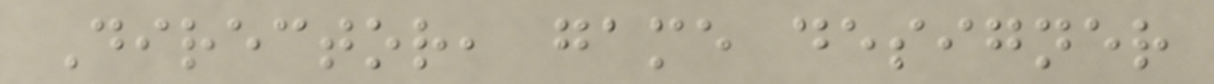Director, game designer
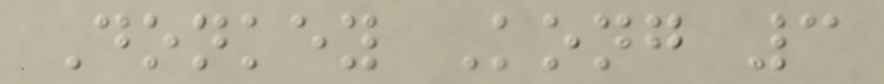Donkey Kong 3
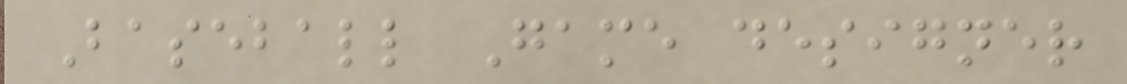Baseball Game designer
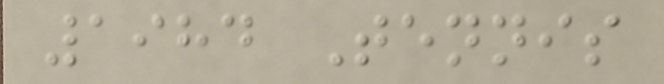1984 Tennis
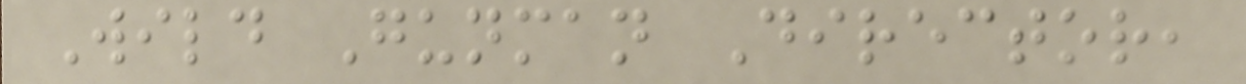Wild Gunman Director,
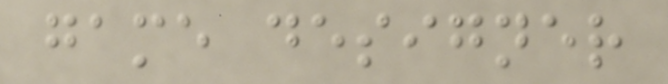game designer
